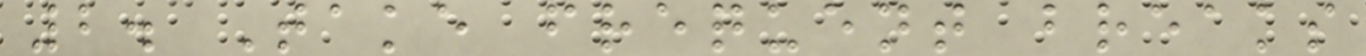2. Take frequent breaks
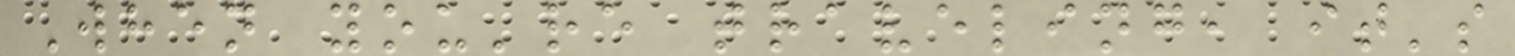When you're traveling, it's
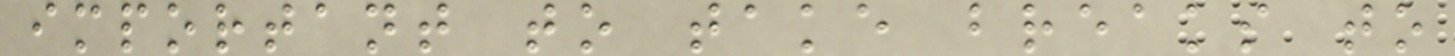important to take breaks to
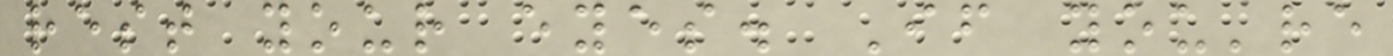rest your eyes. If you're
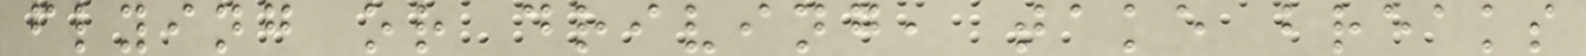flying or driving, take breaks
